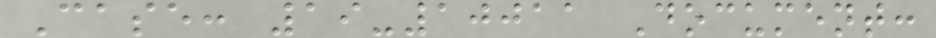Case: 19-10011 Document:
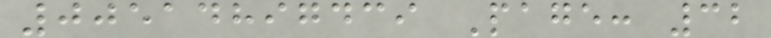00514897439 Page: 32
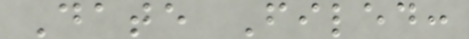Date Filed:
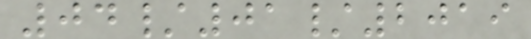04/01/2019
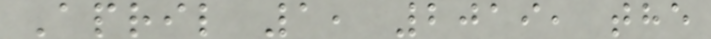April 1, 2019, the
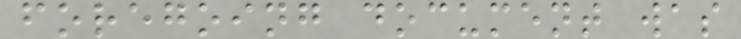foregoing document was
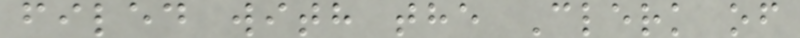filed with the Clerk of
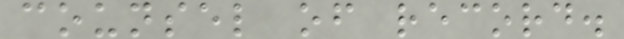counsel of record.
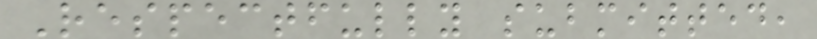Respectfully submitted,
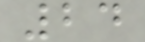24
